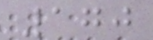170
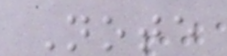Note
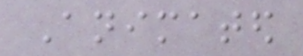Animated
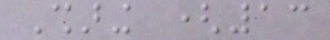Sharing (13
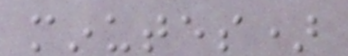minutes)
